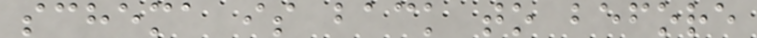schema is back to before
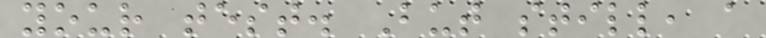your test. But still, a
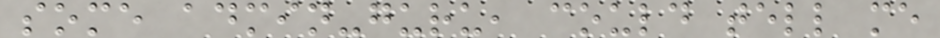some admin-guru, could tell me
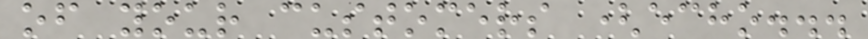of your customers (echo...
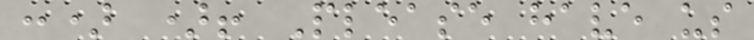:) )! Please have us
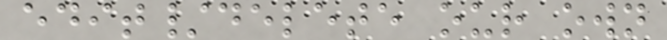edit/delete our own
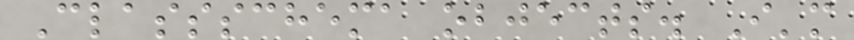Classschema objects. I'm
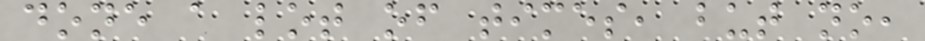done a lot of times, but no,
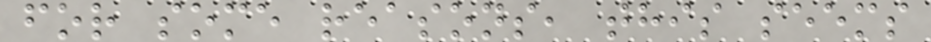for some reasons, this seems
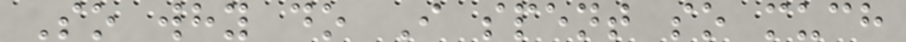So why do I spent so much
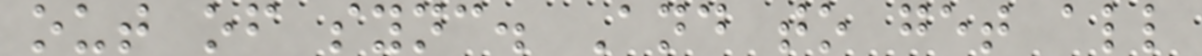out of sync. And to get all
